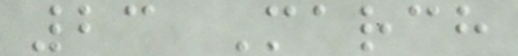23 March
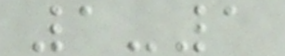1-1
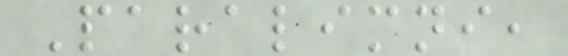Paralimni,
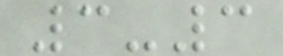3-3
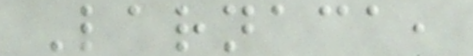Larnaca,
